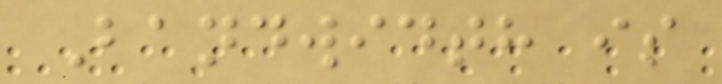Bandwidth is
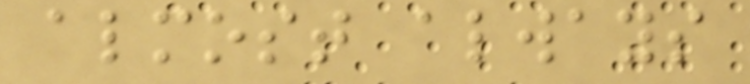almost always
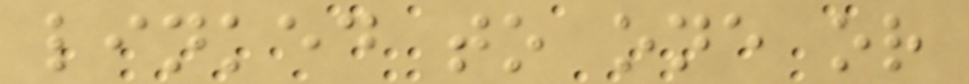linked to one or
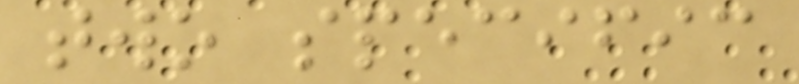two specific
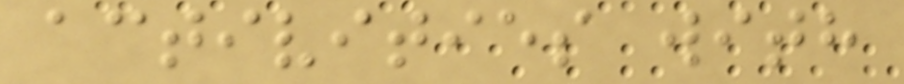activities with
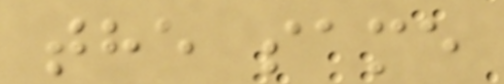the same
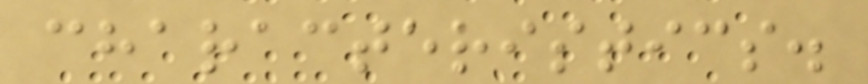characteristics.
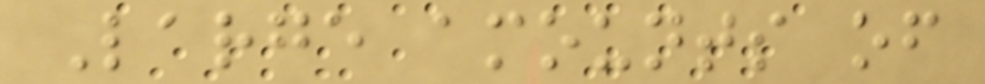Large amounts of
